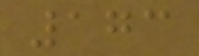173
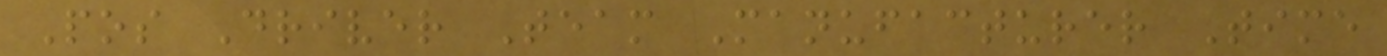Pos Driver Team Manufacturer Time
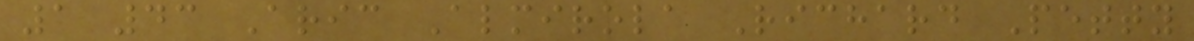1 43 Aric Almirola Richard Petty
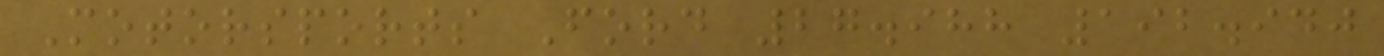Motorsports Ford 27.988 192.940
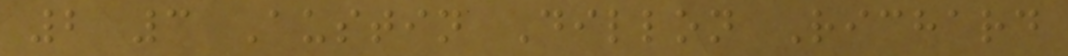2 3 Austin Dillon Richard
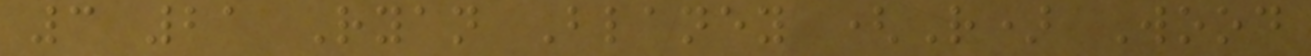3 21 Ryan Blaney (R) Wood
